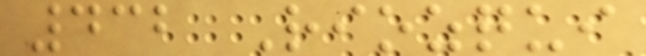432 Riozqui
